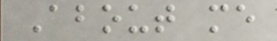About me
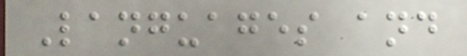Languages and
